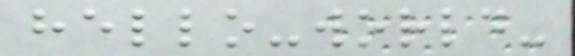hello-world-
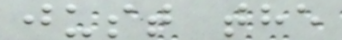just the
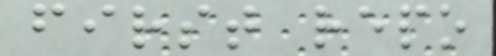first repo
